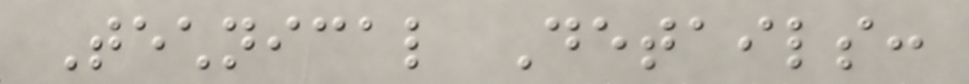Technical Details:
